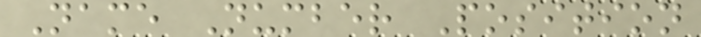Name Number Position
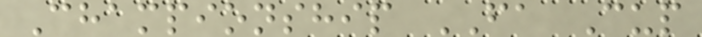Championship FA Cup
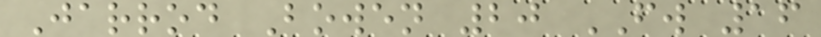Jarrod Bowen 20 FW 16
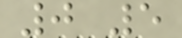0 5
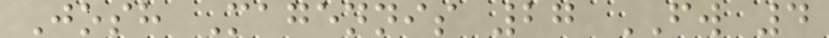Josh Magennis 27 FW 4
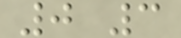0 3
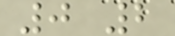0 2
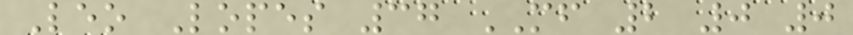Leo Lopes 37 MF 2 0 0
